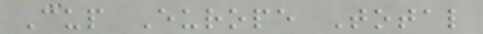Cup Europe Total
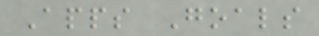Apps Goals
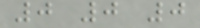0 0 0
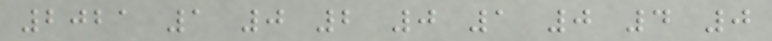2021 1 0 2 0 1 0 4 0
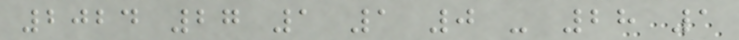2024 27 1 1 0 - 28 1
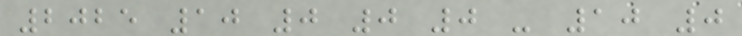2025 10 0 0 0 - 10 0
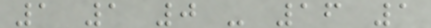1 1 0 - 16 1
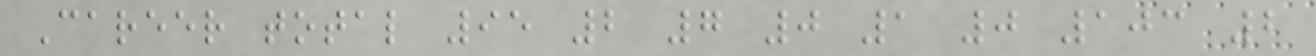Career total 95 2 7 0 1 0 103 2
